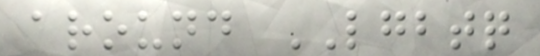around LGBTQ
